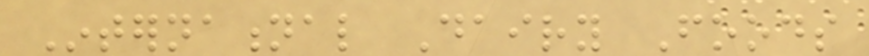International Dairy Foods
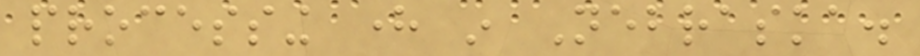processing here in Nebraska.
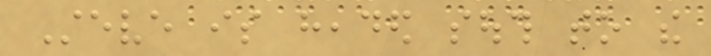Steve is headed south to the
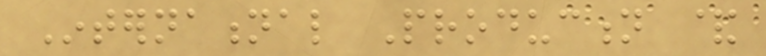International Production &
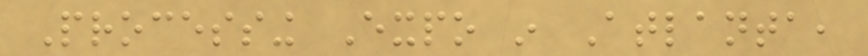Processing Expo in Atlanta,
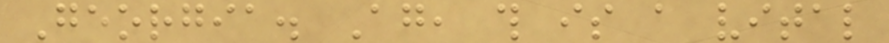Georgia. Again, this is a vital
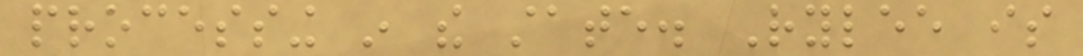processing in the state. Rylee is
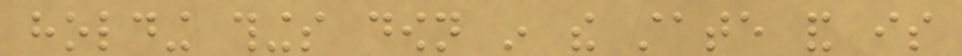holding things down in the state and is
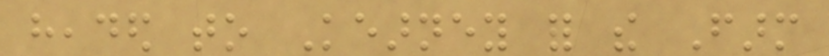headed to Kearney for the Farm
